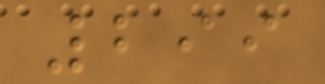299
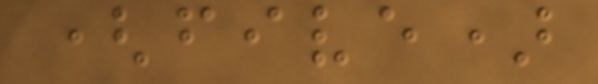(five)
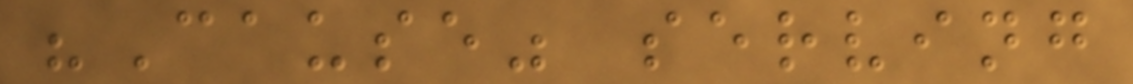"Cause" serving
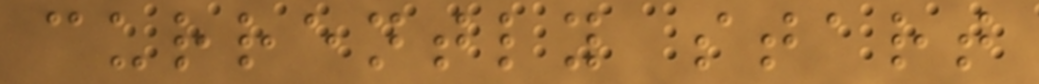currently start
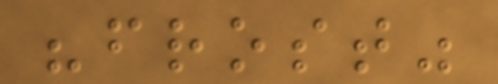"frost"
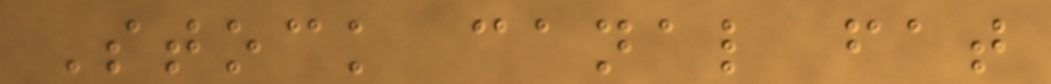Stock canal fat
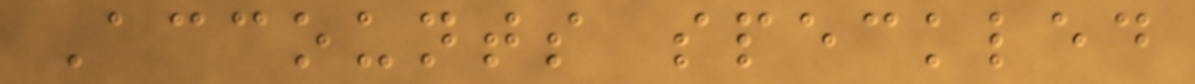Accounts speckled
